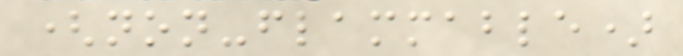(non-flammable)
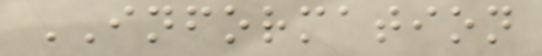INFORMATION
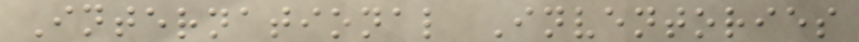International Inventories
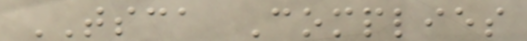TSCA Complies
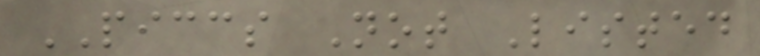PICCS Not Listed
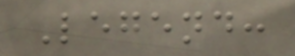Legend:
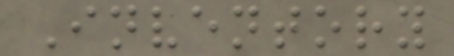Inventory
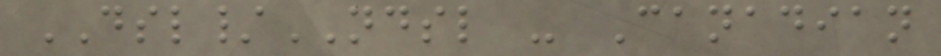DSL/NDSL - Canadian
